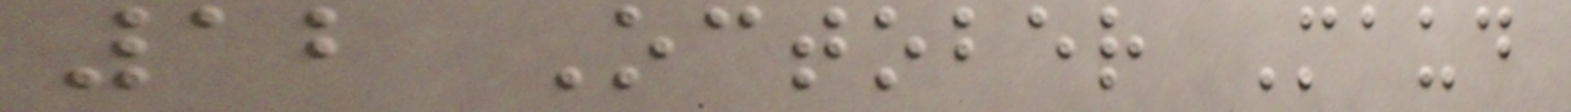12 October Maud
